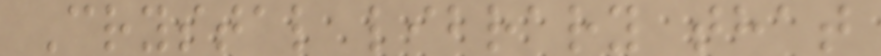Crystal library that
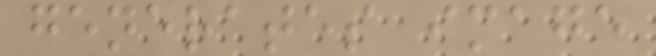generates image
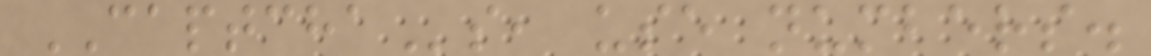CAPTCHAs, use numbers.
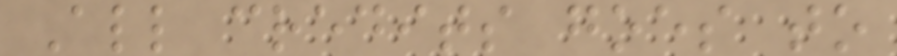All credits goes to
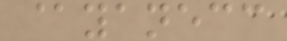@yanecc
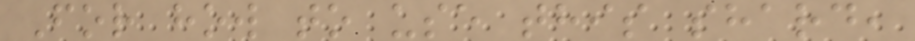For how to use this shard,
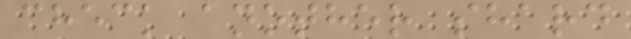check another shard
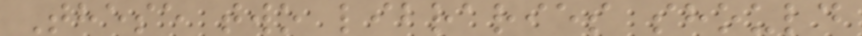These two libraries should
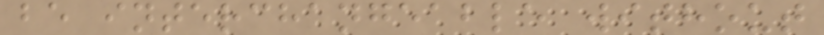be interchangeable without
